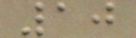10
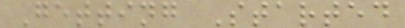Getting Started
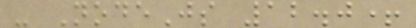- NodeJs 12.0+
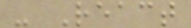- React
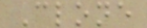Clone
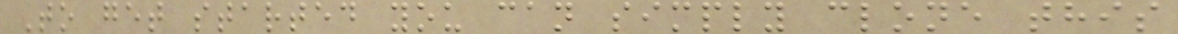To get started you can simply clone this
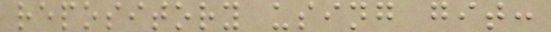repository using git:
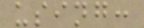using:
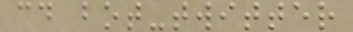cd bot-twitter
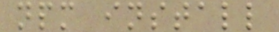npm install
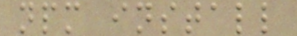npm install
